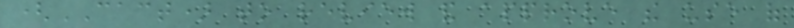(CACT) to review and approve the use of
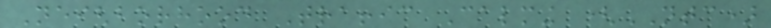Neighborhood Traffic Calming (NTC)
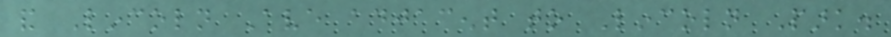and Lincoln Ave adjacent to Lincoln Park.
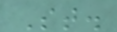St.
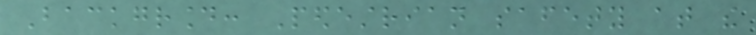Background: Pedestrian safety at the
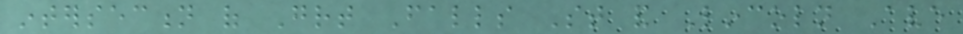intersection of Great Falls St and Lincoln Ave
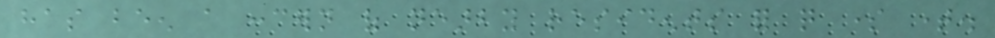has been a concern of nearby residents for quite some time.
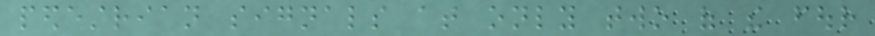pedestrian signals at only two of the four
